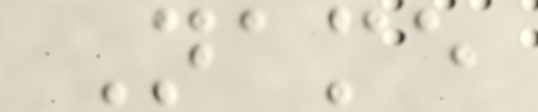Name
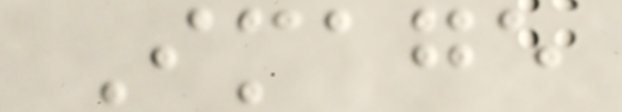Image
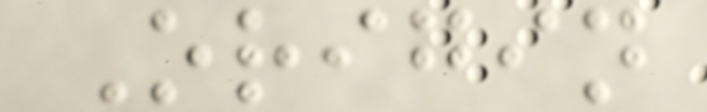Origin
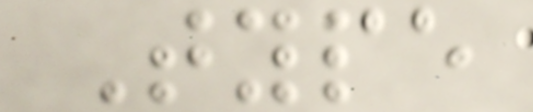Type
